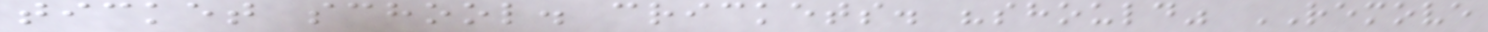ticket school. crickets. "should" REMOVE
